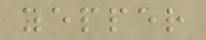yepper
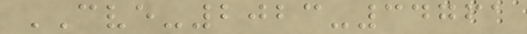CVE-2023-34761
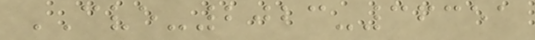CVE-2023-36351
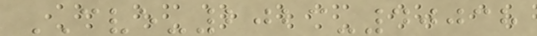CVE-2023-40038
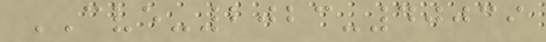CVE-2023-40039
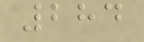284
